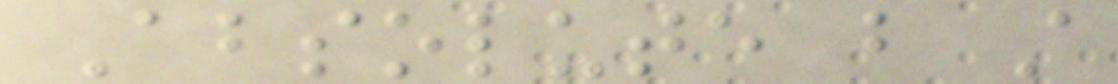Absolute but still
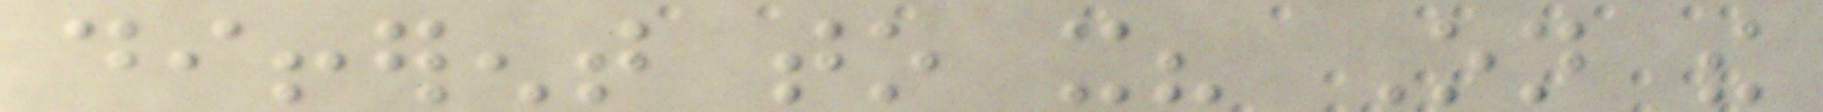different to it? On the
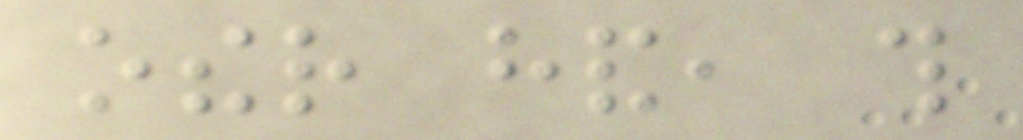other hand, this
